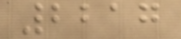2217
